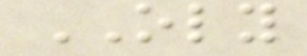OLY
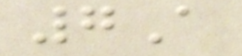7A
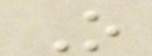O
